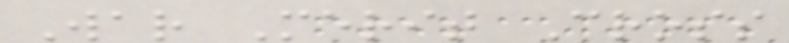War Merit Cross
